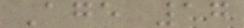Age 17
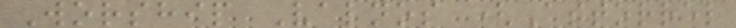Worship Valnos (Astorrel
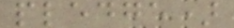pledge)
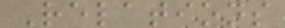Relations
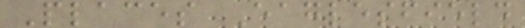Places Eaglesfield
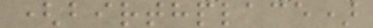(birthplace)
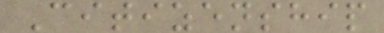Citizenship
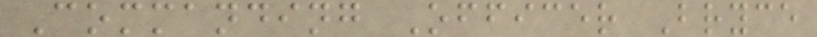Commanding Officer Bryce
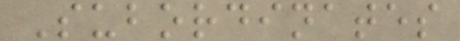Subordinates
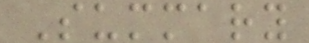Summary
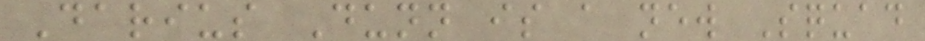Darius Dunn is a new Squad
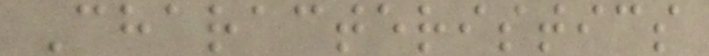Characteristics
